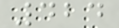424
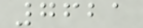7621
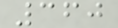360
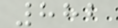882
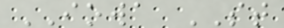IOWA ST
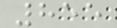855
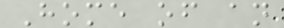Home of an
